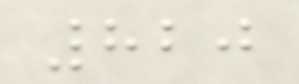820
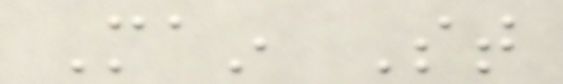Main St
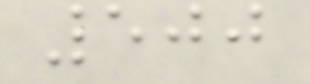500
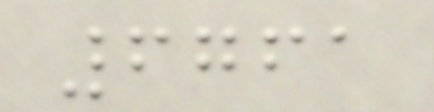6761
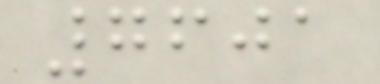7601
